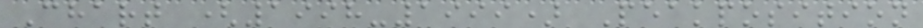Chart (1998-1999) Peakposition
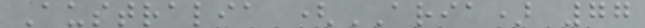Australia (ARIA) 77
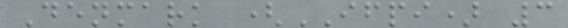Denmark (IFPI) 3
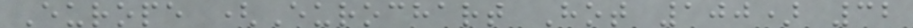Europe (Eurochart Hot 100) 32
